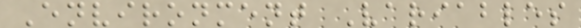Environment Variables
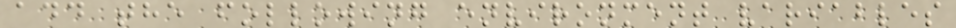add the following environment variables
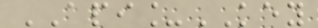API_KEY
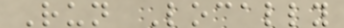Run Locally
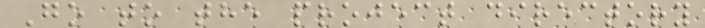Go to the project directory
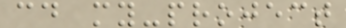cd my-project
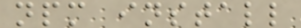npm install
